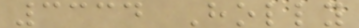3334 Holly
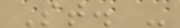St. -
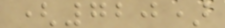(720)
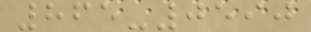865-0590
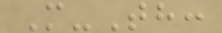M-Th:
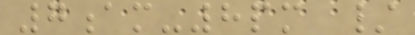7am-8pm /
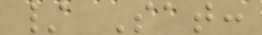/ Sat:
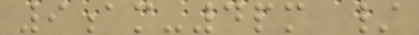9am-4pm /
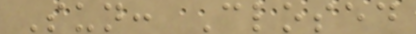Sun: Closed
